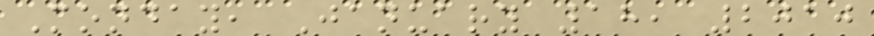Monday, January 18, 2010
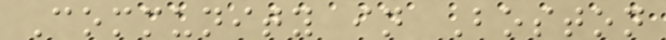Community in Boston
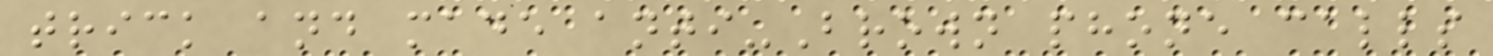trick and made anti-Brown phone calls
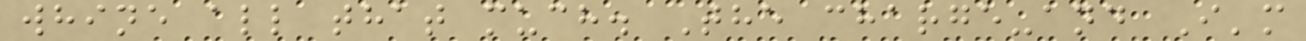whine all that much. The charge-and I'm
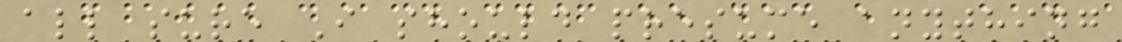all sure I should presume anything
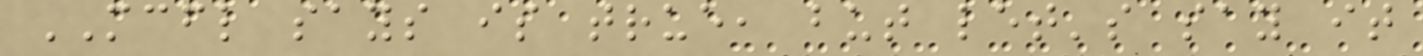MCFL says is true, but let's say it
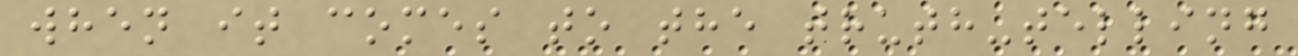when it comes to the truth-telling
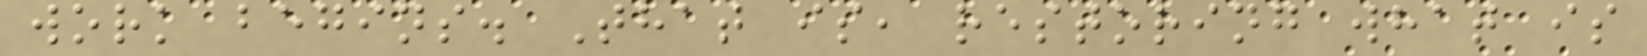work begins. That is, restoring what is
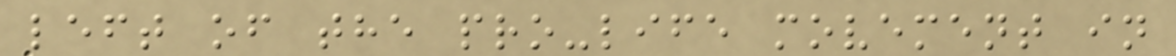left of the pro-life movement in
